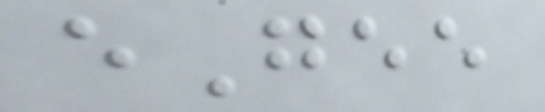eGee
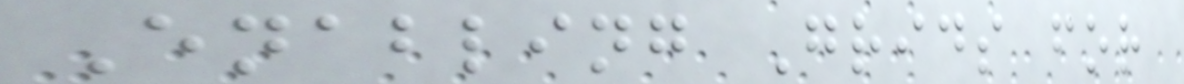Enabling Grids for
